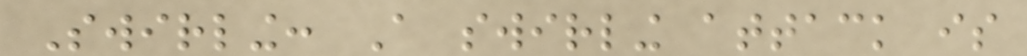Swirling: A swirling attack is
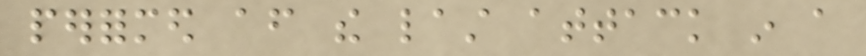performed after the last attack in a
